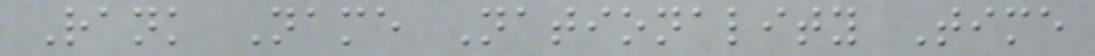Rank Name Nationality Time
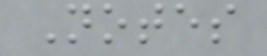Notes
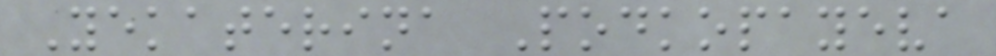Yekaterina Podkopayeva
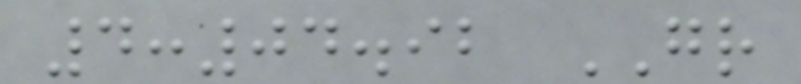4:04.92 GR
